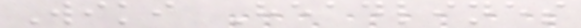Wiki Headlines
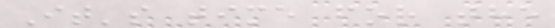It's time for the
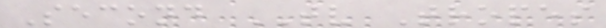Second TV Tropes
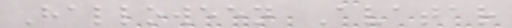Halloween Avatar
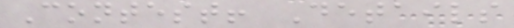Contest! Details
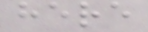here
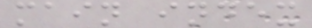main index
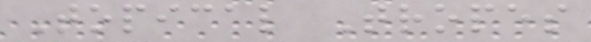Topical Tropes
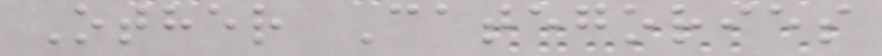Other Categories
